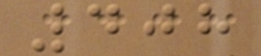408
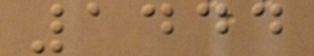1444
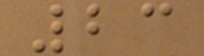23
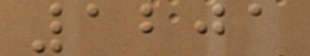1201
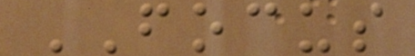FOCUS
